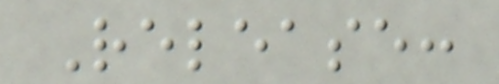Release:
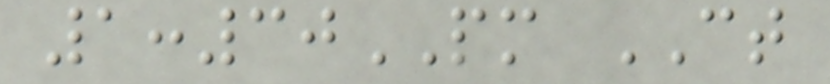1:30PM CT
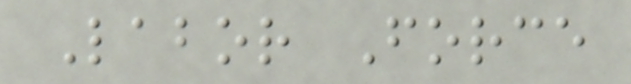Labor Force
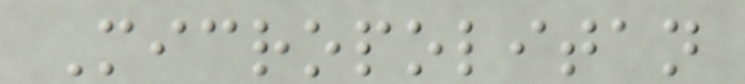Micropolitan
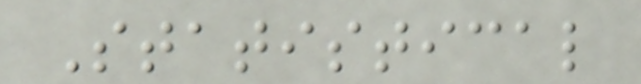Statistical
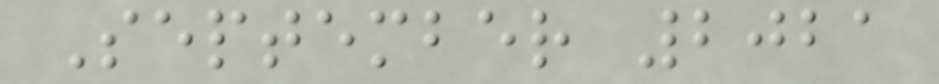September 2021
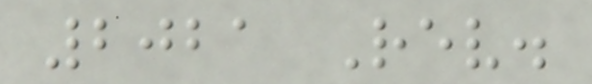2021 Rev.
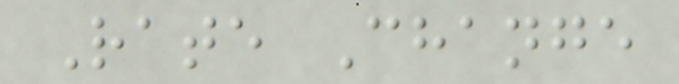Rate Change
